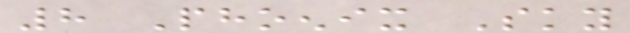8 Phoenix Sky
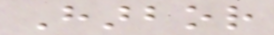Harbor
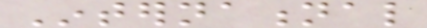International
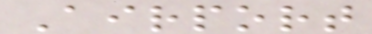Airport
